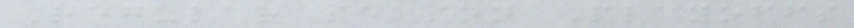Regular season Playoffs
